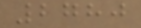2780
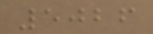5026
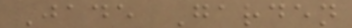Jade Garden
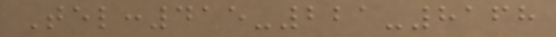Tel:415-221-8168
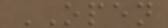OPEN
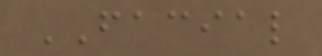FACIAL
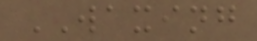WAXING
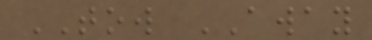TOW AWAY
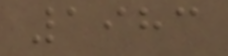1983
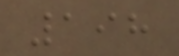198
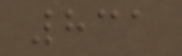831
